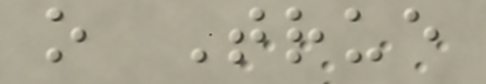o True
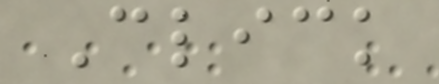Click
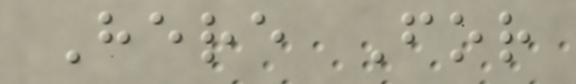Here For
